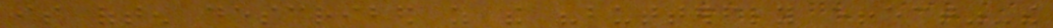is often described as the "butterfly effect"-the
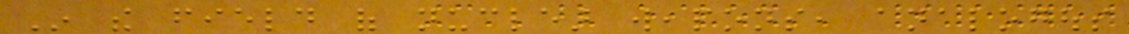In the field of nuclear weapons, analogous
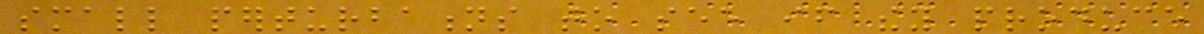small perturbations to see if they produce
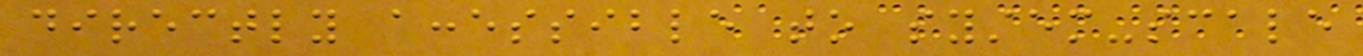directly accessible to system-scale
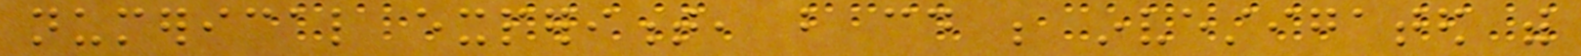numerical experiment, but could be investigated with
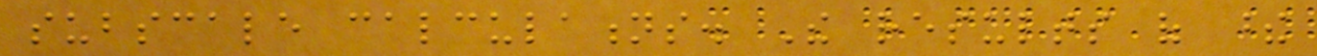subscale calculations. The results of these
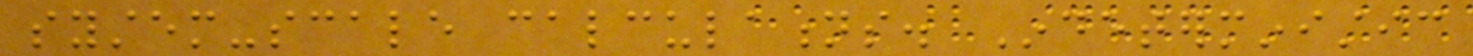system-scale calculations. Indeterministic
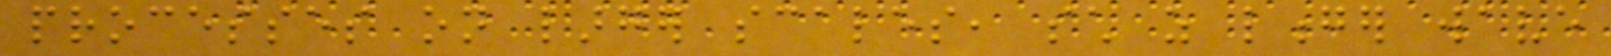processes on larger scales, such as longer wave
